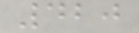420
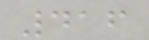416
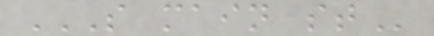S MAIN ST
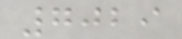7029
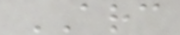ARC
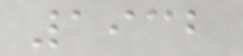1932
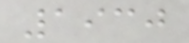1930
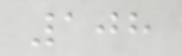108
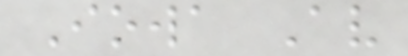Iowa Av
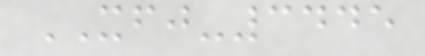XFJ-3445
